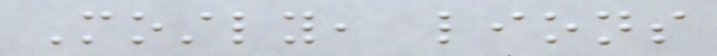Mostly, lions
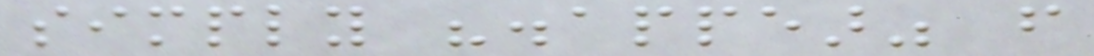simply "disappear" from
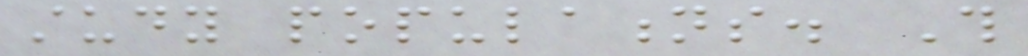study populations. This
